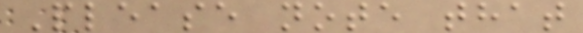Please note that
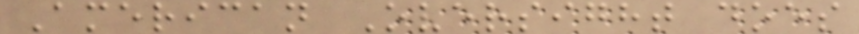American Oversight does
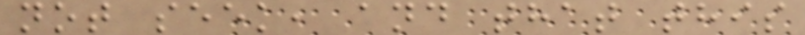not seek, and that this
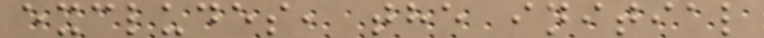excludes, the initial
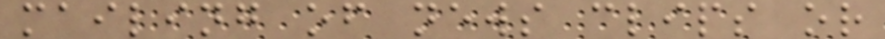mailing of news clips or
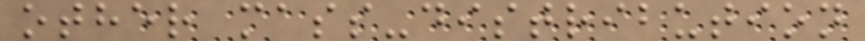other mass-distribution
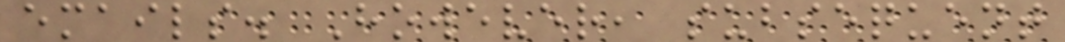emails. However, subsequent
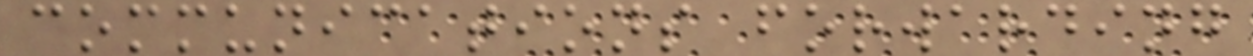communications forwarding
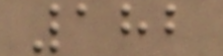182
